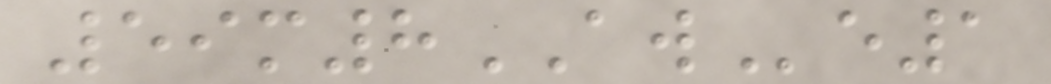59m8AWe1
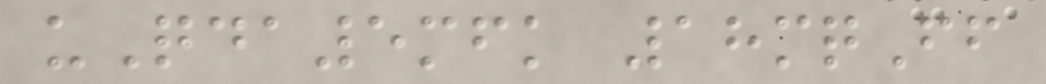uQda5mfk 18mqFf
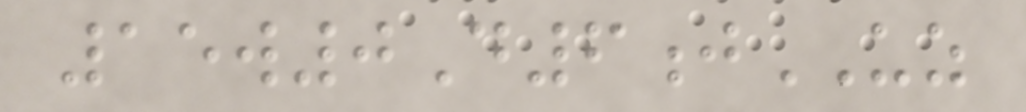15w0D6jUZ
